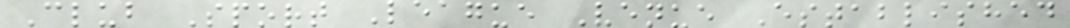Club Sport League Venue Established
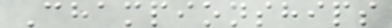Championships
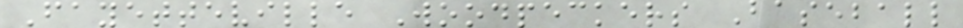Fayetteville Woodpeckers Baseball
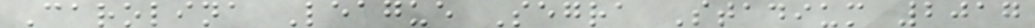Carolina League Segra Stadium 2017
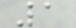1
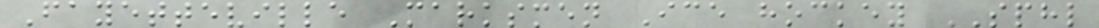Fayetteville Marksmen Ice hockey SPHL
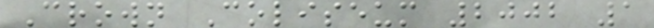Crown Coliseum 2002 1
